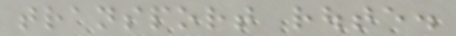transport route.
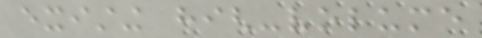existing high-volume
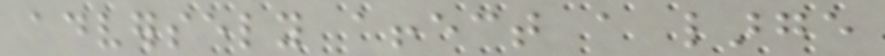adversely affect a large
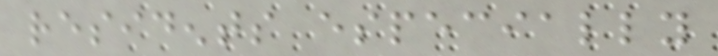residents especially
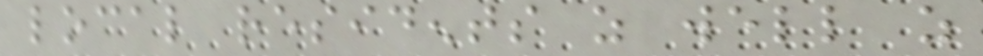local residents as well as
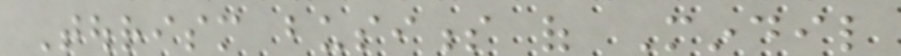Tourism business of Mindil
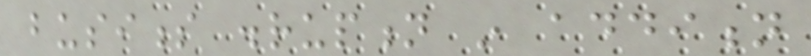business disruption in addition
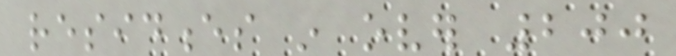residences in over 200
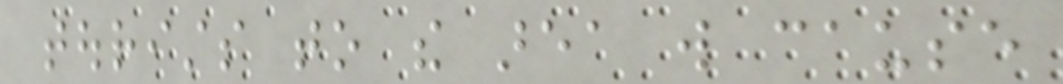tourists to the area will cause
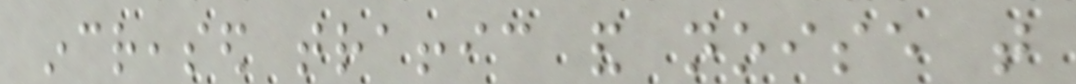increased traffic and noise that
